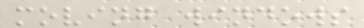moving windows
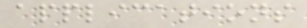applications
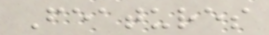Features
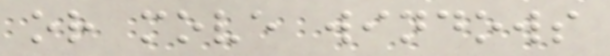or move windows
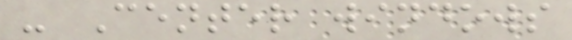- Center windows
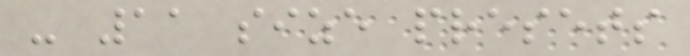- 11 size presets
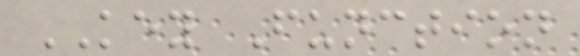KEY Function
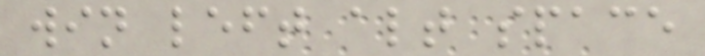win left alt space
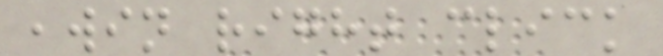,win right click
